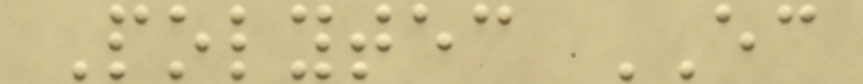Polytec EC
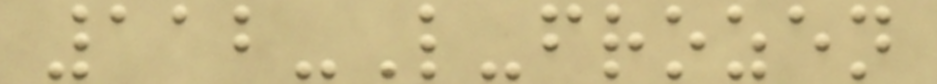112-L-frozen
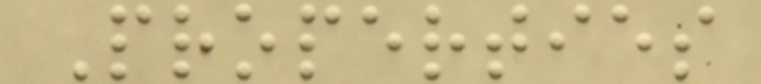Properties
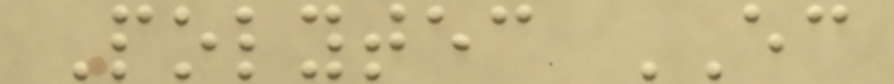Polytec EC
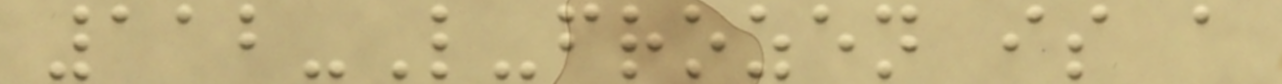112-L-frozen is a
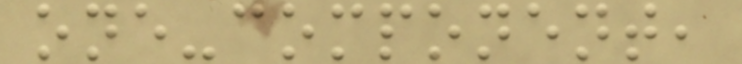one-component,
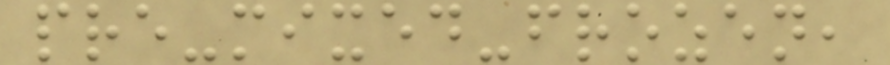pre-mixed-frozen,
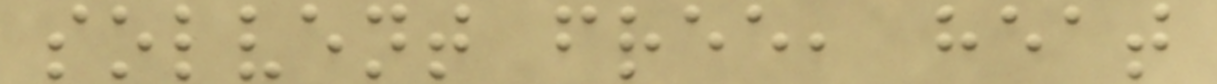solvent free, heat
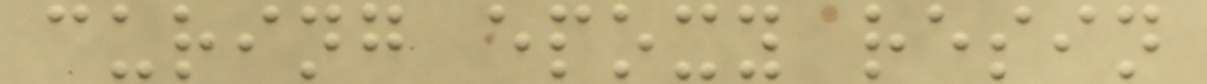curing epoxy resin
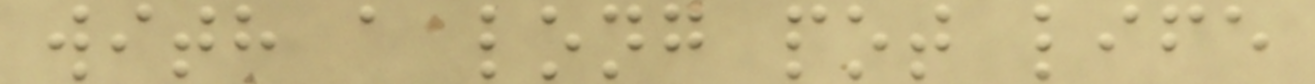with a long pot life
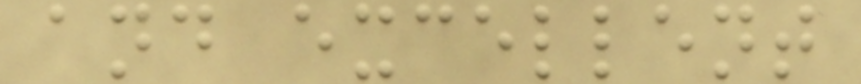and excellent
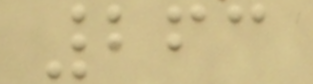263
